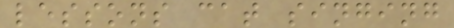lessons cat singing
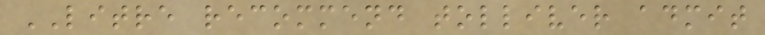LITRE recommend tolliver admit
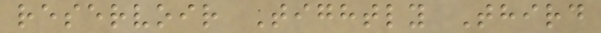reservoir Tightly Third
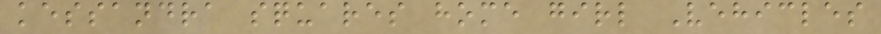kessandra squares home girl Vehicles
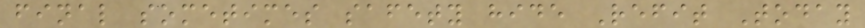final sometimes safety hide Refit Today
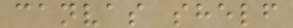canvas shelf
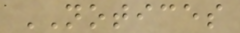NOTICES
